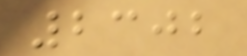2302
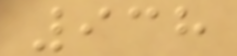938
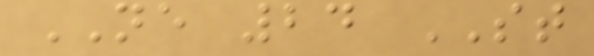NE 24 ST
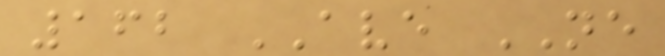162 AVE NE
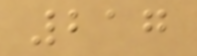217
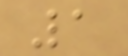1
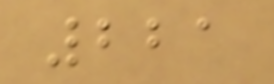221
